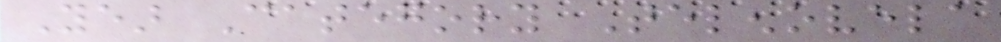Year Category Telenovela
